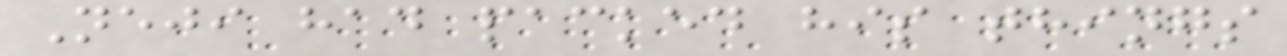Neji had packed his things
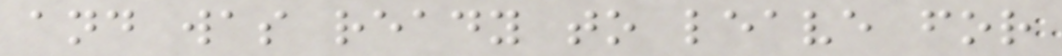and was ready to leave for
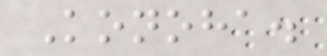Konoha.
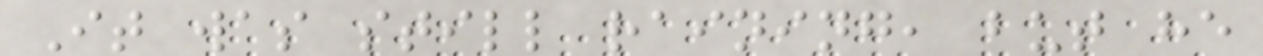It was still raining, but he
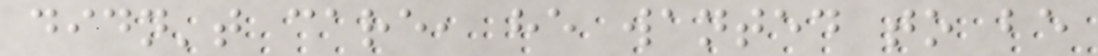didn't care, he wanted to be
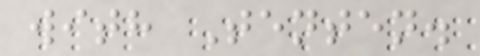with Tenten.
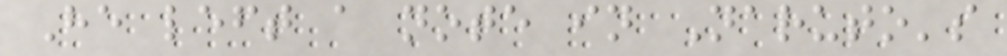He left a note in Naruto's
